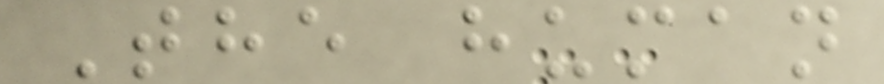The human
